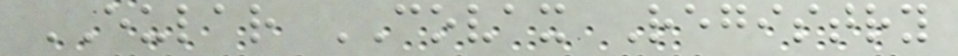EULAR COVAX Registry
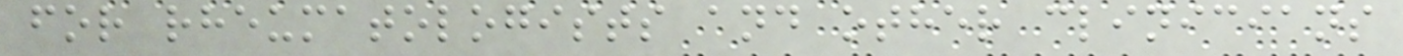for rheumatologists and other clinicians
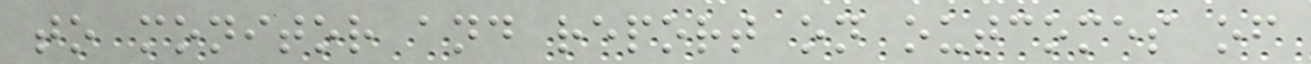to monitor and report on outcomes of
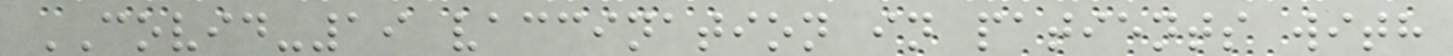COVID-19 vaccination in patients with
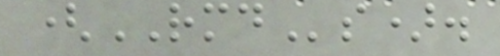(RMDs).
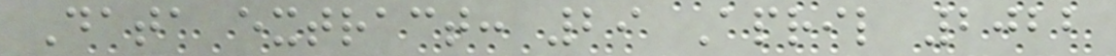Data extract: 29 April 2022
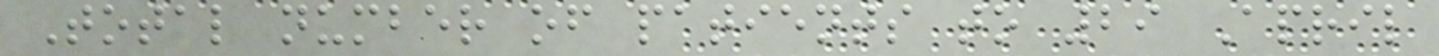Total number of patients to 29 April
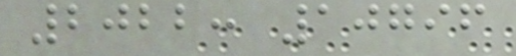2022: 10796
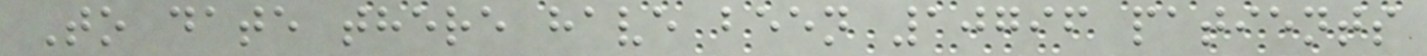To date there have been 10796 patients
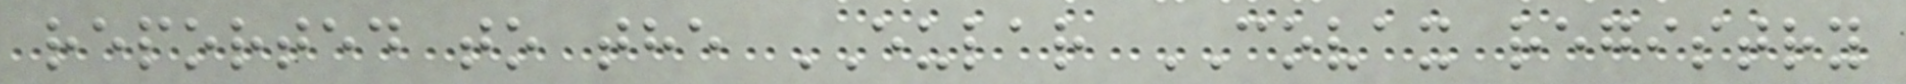reported to the EULAR COVAX registry
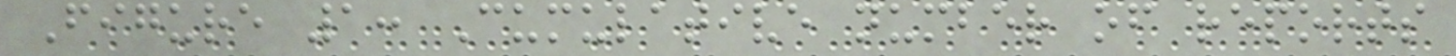Figure 1: Cumulative number of reports
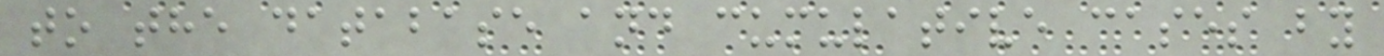to the database and cumulative cases by
